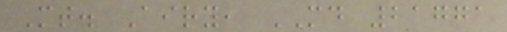Mt. Airy, MD 21771
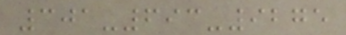301-693-9275
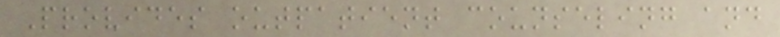Provides outpatient counseling and
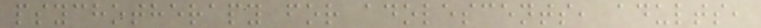psychotherapy for adolescents, adults,
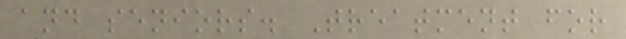and seniors. Treatment for
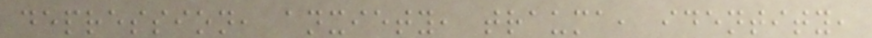depression, anxiety, trauma, identity,
